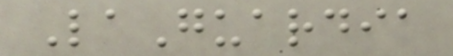LaGuardia
